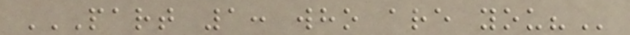PART 1: WHO ARE YOU?
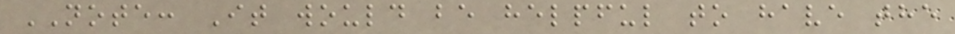NOTE: It would be helpful to have the
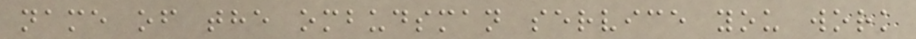name of the ombudsman service you work
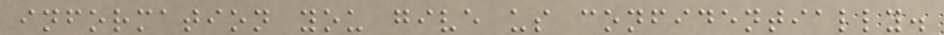information you give us confidentially.
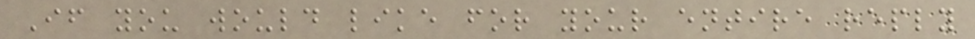If you would like for your entire reply
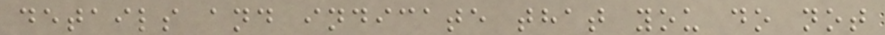details and indicate that you do not
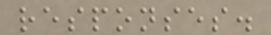responses.
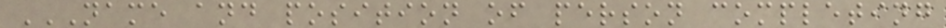NAME AND POSITION OF PERSON COMPLETING
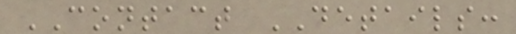CONTACT DETAILS:
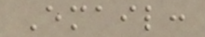Email:
